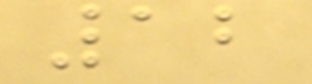12
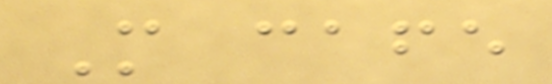M cafe
